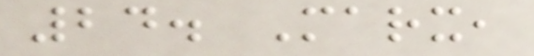24. Marx,
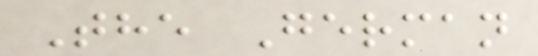The German
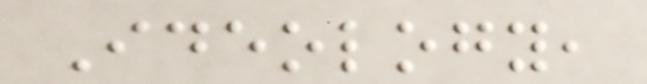Ideology,
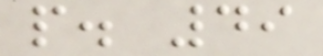p. 49
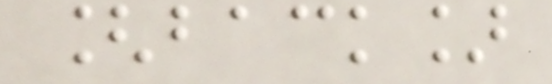[back]
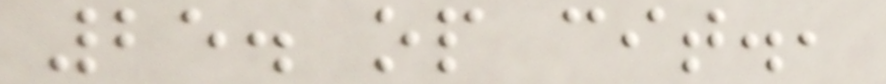25. op cit.,
